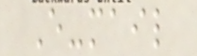E-mail
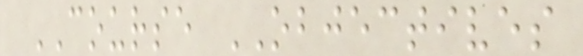COURSE OBJECTIVES
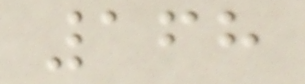168
